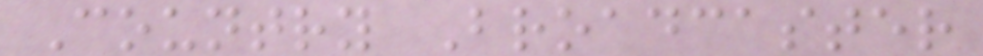Country Broadcaster
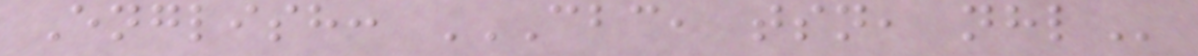English: CBC, TSN, NHL
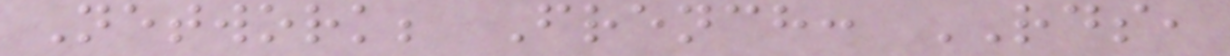Network; French: RDS,
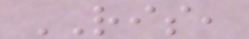RIS,
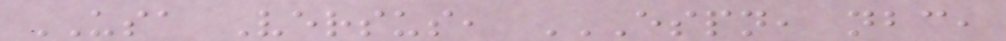USA Versus, ESPN, NBC,
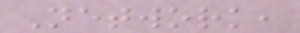Network,
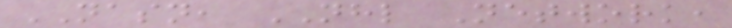NASN, NHL Network,
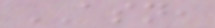ASN,
